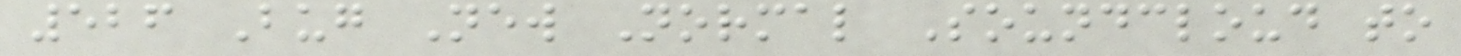526 Bug New Normal Soundcloud to
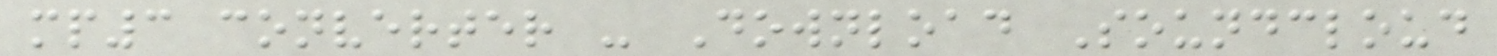mp3 converter - Download Soundcloud
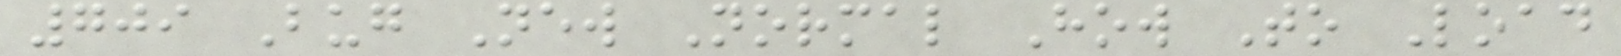709 Bug New Normal How To Load
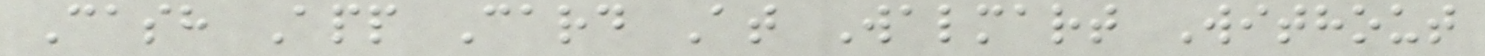Cash App Card At Walmart Without
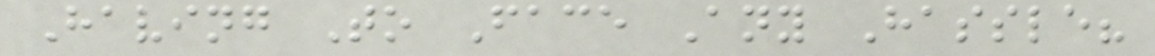Having To Face Any Hassle?
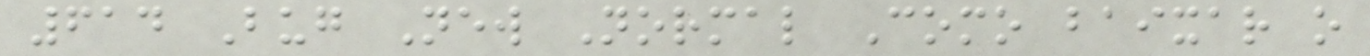614 Bug New Normal Como baixar o
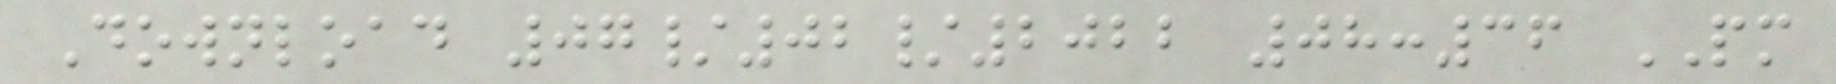Download 07/02/2022 08:36 PM
